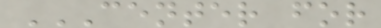CENTER FOR
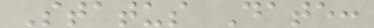Status Date:
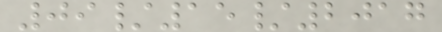09/15/2017
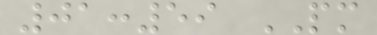01:59 PM
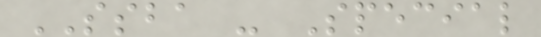SSBA - Special
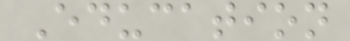Education
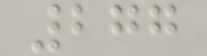277
